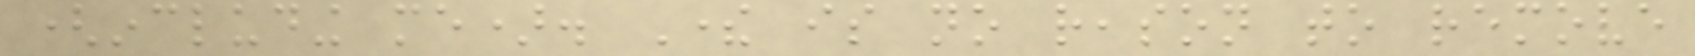(including me). There is no reason to remove
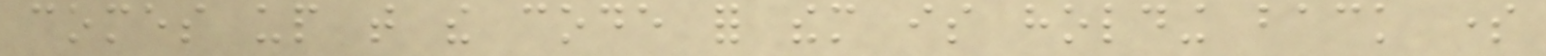comes up that the code for them is holding back some
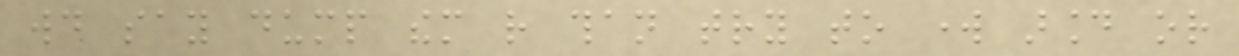would say dump them rather than try to work around or
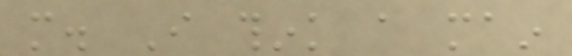more. I think a main
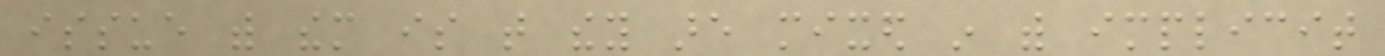issue with them is that they are mixed in with implicit
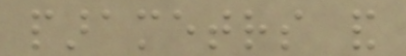parametrs and
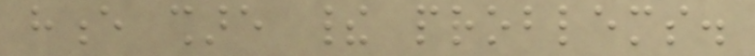hence share their problems.
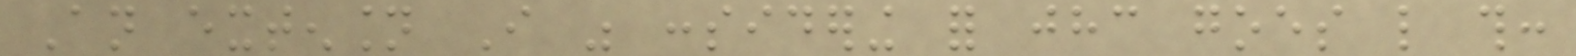An extension I was considering for jhc goes like this:
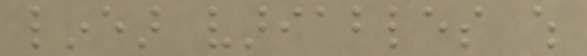linear variables which
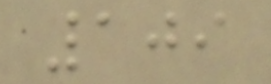109
